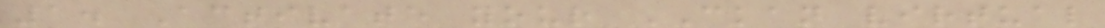1. Activate your CKAN virtual
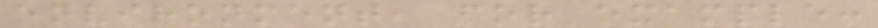environment, for example:
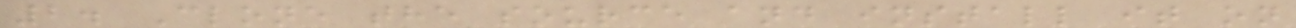2. Clone the source and install it on
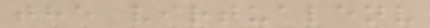the virtualenv
